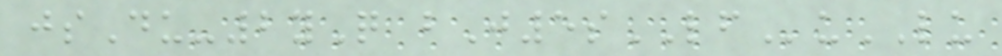jsDu-2yQ bJ5sLFuLU
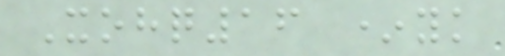Xohq16 *yk
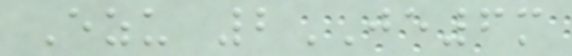Ezu 2JE6m
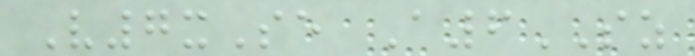V7xSe A6SZ
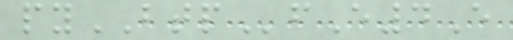pyBTPfE4E
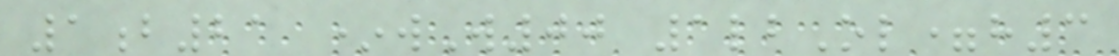1b21 *wW00 1lbOl=h3
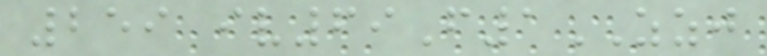259 iv69F1ZZJ
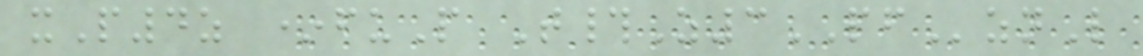xP4z *fuP T#Z3PFznL
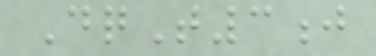DqT3j
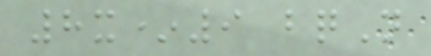8x*9 bqN
